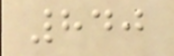840
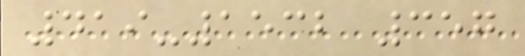419-1532 357
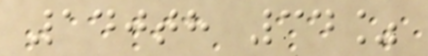140th 34%
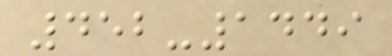452-1449
